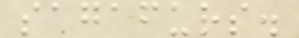sagafurs.
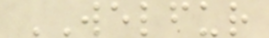WELFUR
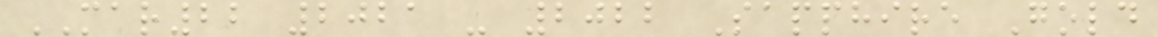MAR22 2021 - 2022 Sapphire Gold
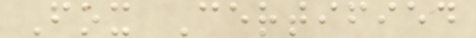Fox Certified
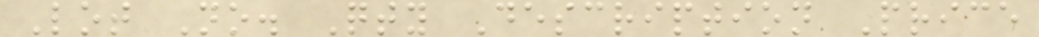Lot No. Qty Description Price
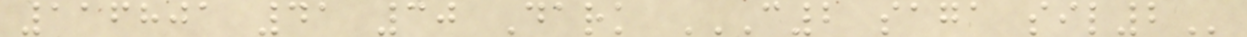116801 41 30 Dark C2 SAGA SIL2
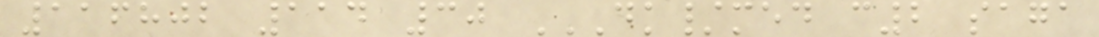116802 114 30 DK/MED C2 SAGA
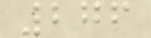276
